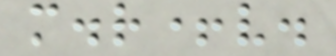m.r+v.
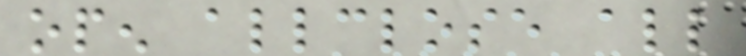open allclose all
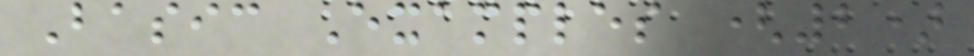Basic Examples (2)
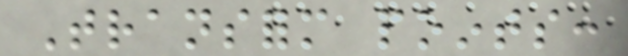Transform points:
